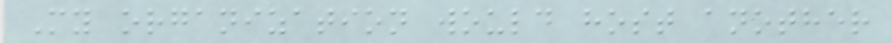My organization would host another
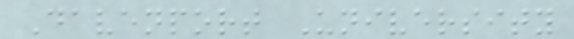Davenport University
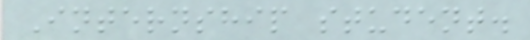Internship student.
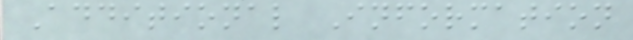Additional Information
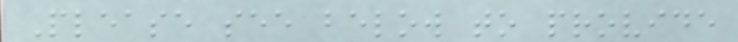Please see below to provide
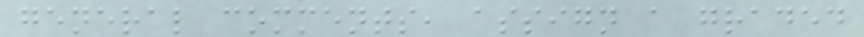general comments, assign a graded
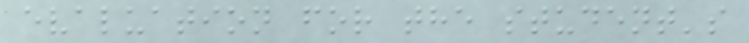evaluation for the student's
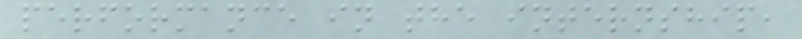performance in the internship,
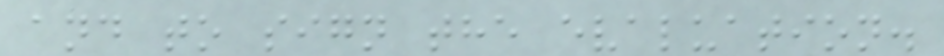and to sign the evaluation.
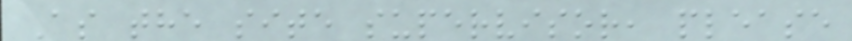As the site supervisor, please
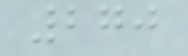270
